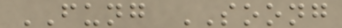FUNG SOONG
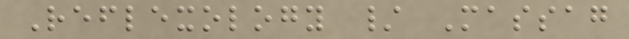Reflexology / Massag
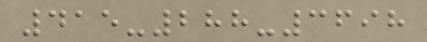415-288-3698
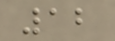12
